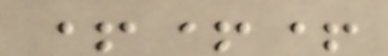+++
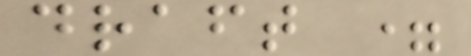draft =
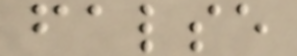false
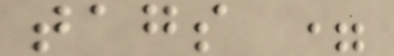tags =
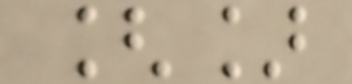[]
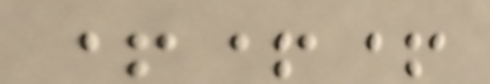+++
